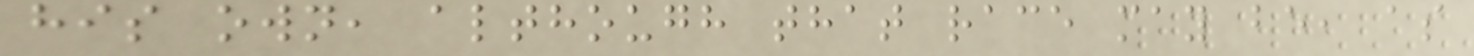his own, although that race may be, as
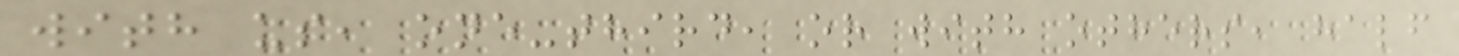with us, one-third, or with others, half
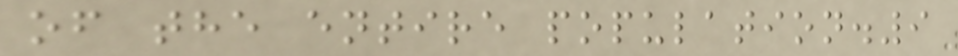of the entire population.9
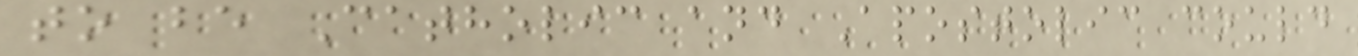to be Catholic and Apostolic could
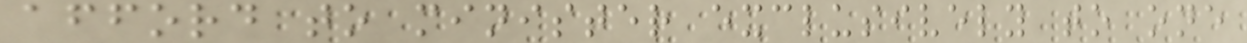afford to minister exclusively to one
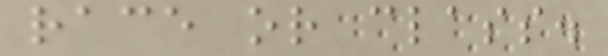race or class.
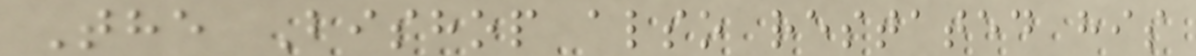The Bishop also restated his
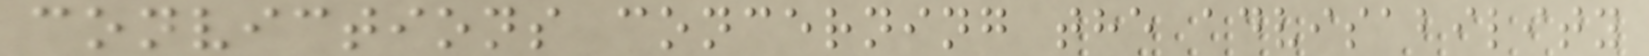convictions concerning the advisability
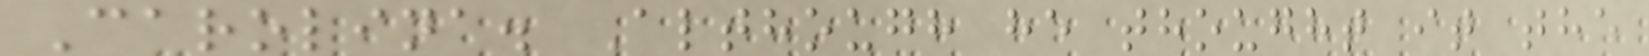Carolina. Although he thought it the
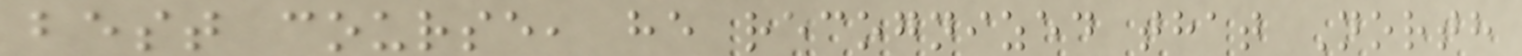best course, he recognized that North
